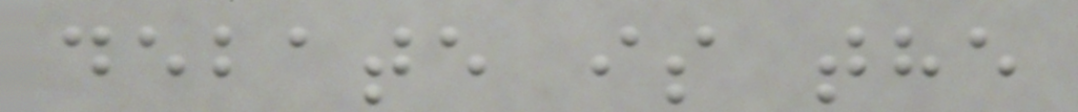debate is the
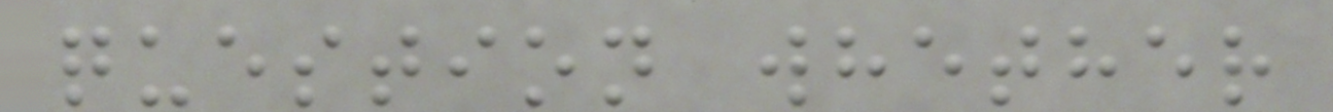question whether
